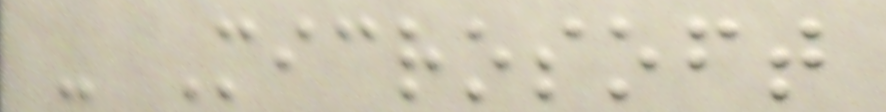- Microsoft
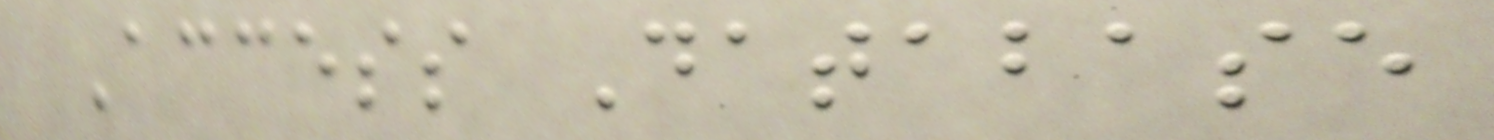Access Database
